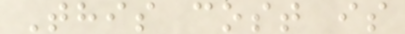This cost is
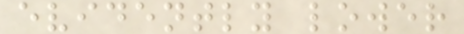evidently lower
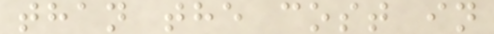than the cost in
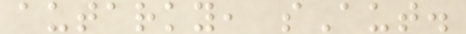autarky, sAut.
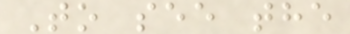To see the
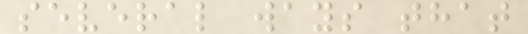several ways that
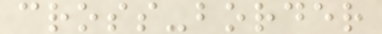cross-border
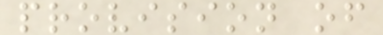provision of
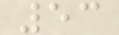53
